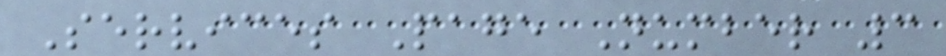Services Page Number 3
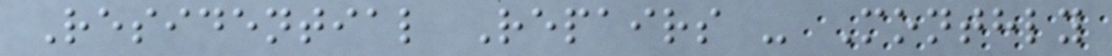Residential Repairs - Monthly
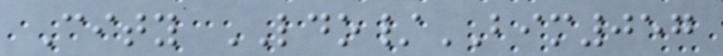City LDO/BIM057
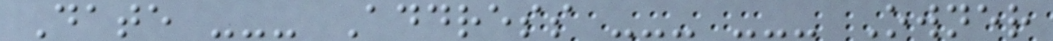Date --- Address --- --- Owner
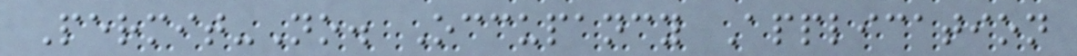Permit-No. Occupancy Application
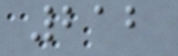212
